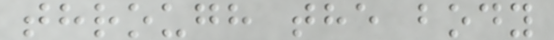through the body
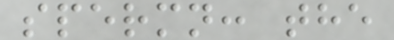spermn: the
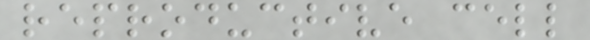reproductive cell
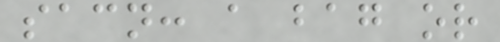sacn: a bag or
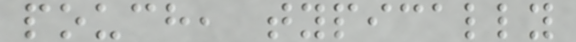pouch, typically
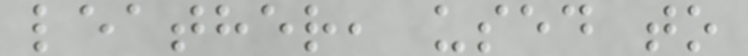leather, used to
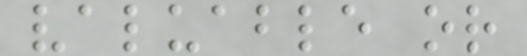valuable or
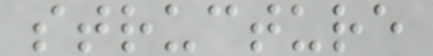structure
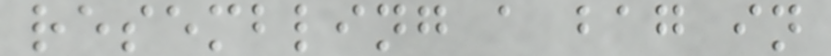resembling a bag in
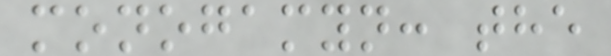monogamyn: the
